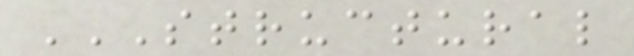STRUCTURAL
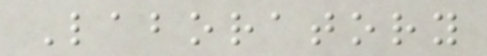Laboratory
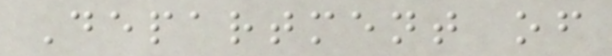Department of
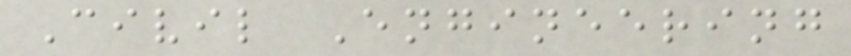Civil Engineering
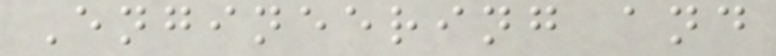Engineering and
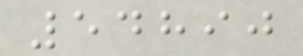54890
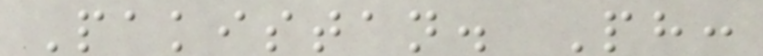Pakistan. Ph:
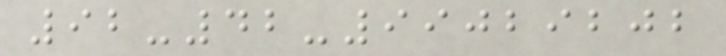92-42-99029202
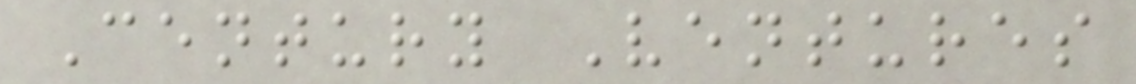Century Ventures
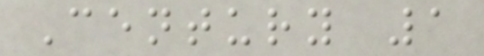Century 1
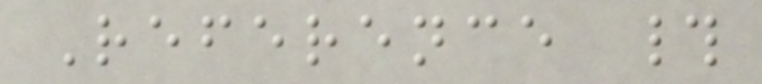Reference #
